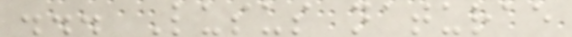... Lusus naturae
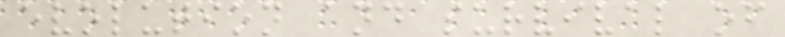evolution and survival of
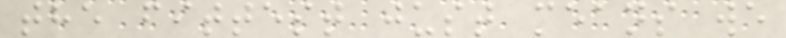the fittest just means we
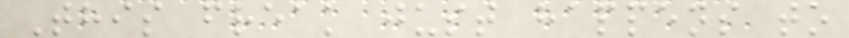This freak just happens to
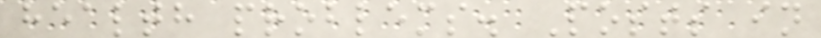health problems. Posts in
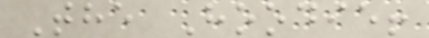The Hoodie!
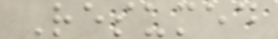Resumed
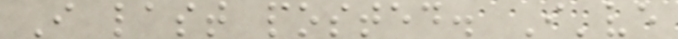I last posted. I've
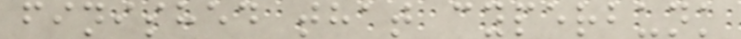finished that cyperbunk
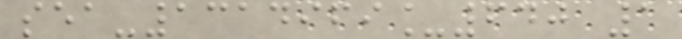sea-1314969_640 1
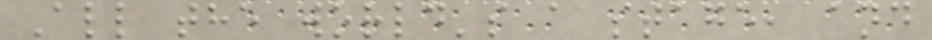All the world's a stage, and
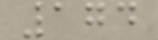174
